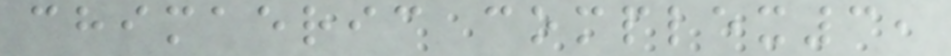chimaeric complex3,
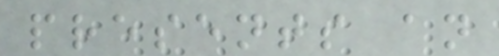presents an
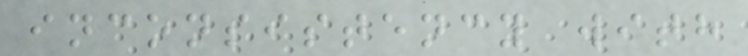inconsistency with
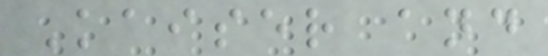Kaiser and
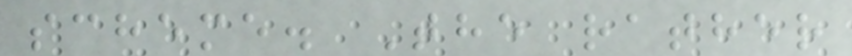scheme. The rather
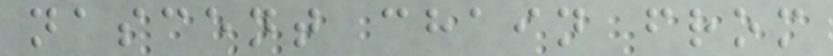nascent chain from
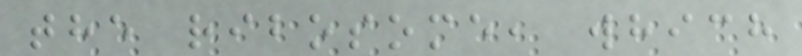the ribosome, which
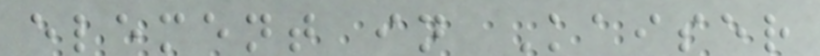element in Kaiser
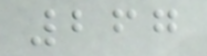267
